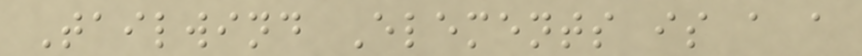Tailwind Elements is a a
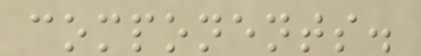components.
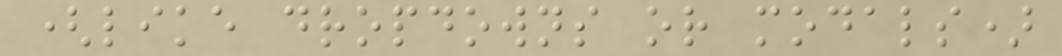(like dropdowns or modals)
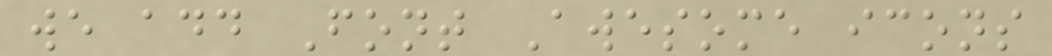we add Font Awesome icons
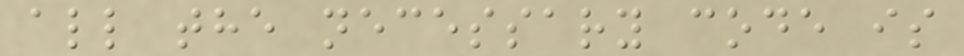all the necessary code is
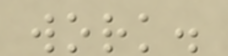work.
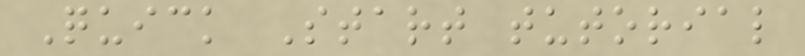Quick Start tutorial
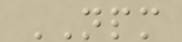NPM
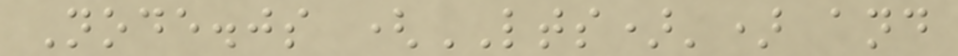Node.js (LTS)') and
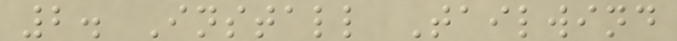2. Install Tailwind
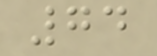74
